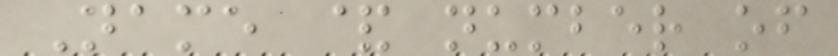Name & number of
